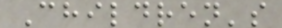Children's
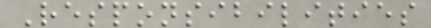Responsibilities
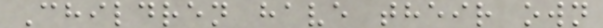Children have their own
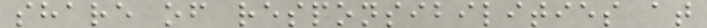share of responsibilities at
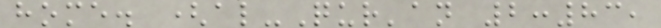home. (al-Qur'an 2:83,
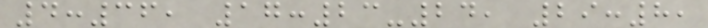4:36, 17:23-24, 29:8,
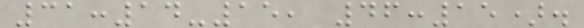31:14-15, 46:15).
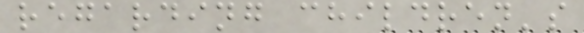regarding children's
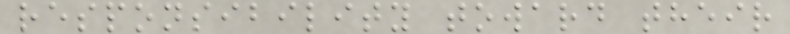responsibility toward their
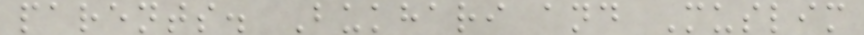parents. Bukhari and Muslim
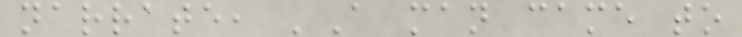narrate, 'A man came to
